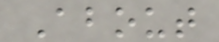About
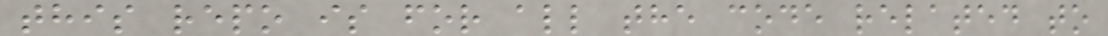this repo is for all the code related to
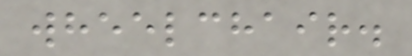wheelchair.
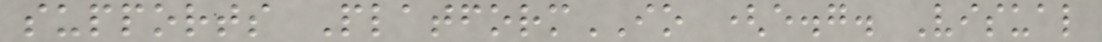supports PlatformIO (e.g. Visual
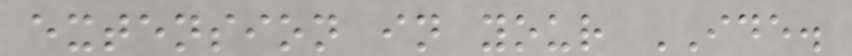extension in your IDE.
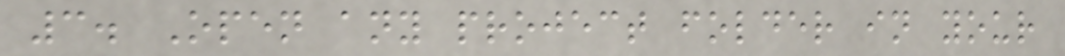3. Open any project folder in your
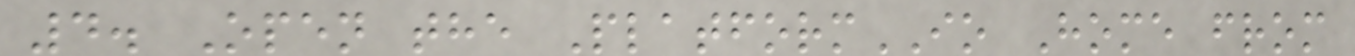4. Open the PlatformIO Home from
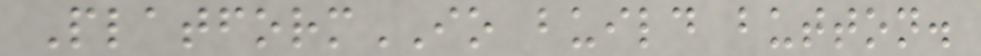PlatformIO build button.
